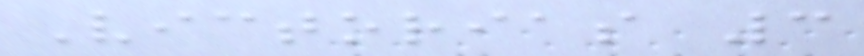Victorias 3
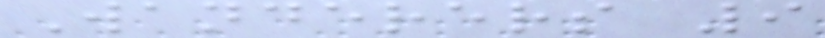Wanderers 9
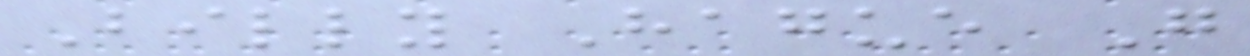Billy Hague G
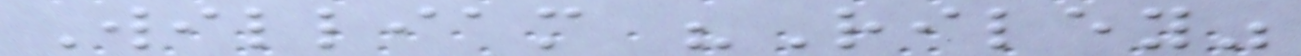William "Riley"
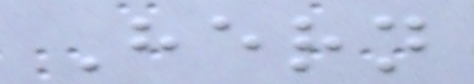Hern
